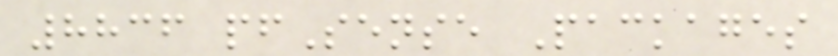8836 pfSense Packages
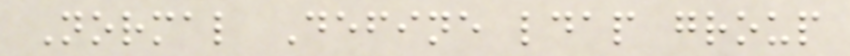Normal Define ldap group
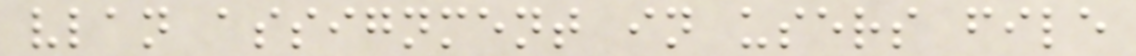vlan assignment in users file
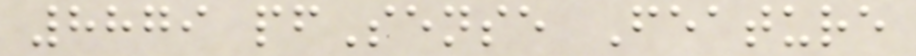8879 pfSense Feature
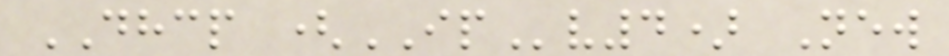DHCP (IPv4) New
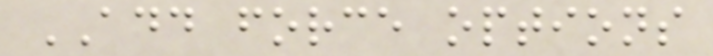ADD force options
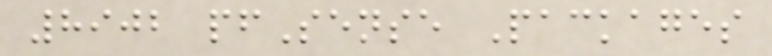8902 pfSense Packages
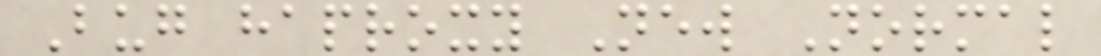Bug haproxy New Normal
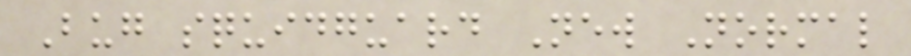Bug squidguard New Normal
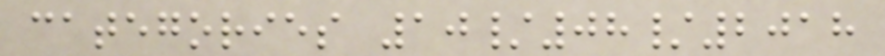categories 10/08/2018
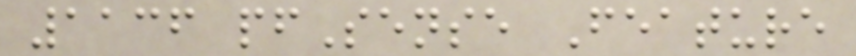1136 pfSense Feature
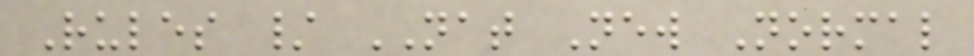Rules / NAT New Normal
